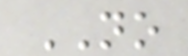NO
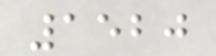1520
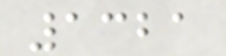1321
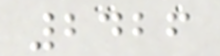2426
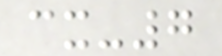cx-7
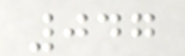047
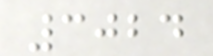3024
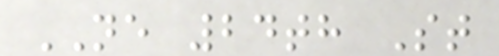NE 24th St
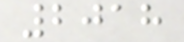2018
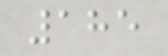185
